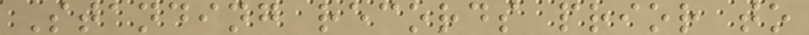Standing records prior to
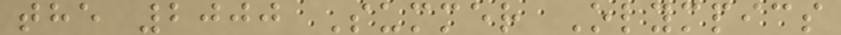the 2000 Summer Olympics
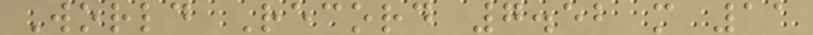World Record 7.52 m 11
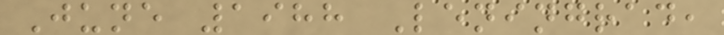June 1988 Leningrad,
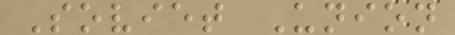Soviet Union
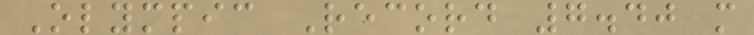Olympic Record 7.40 m
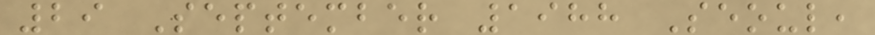29 September 1988 Seoul,
